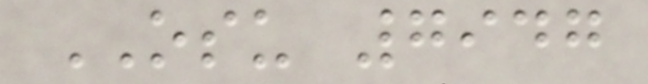OSU 7947
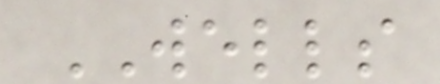WELLS
